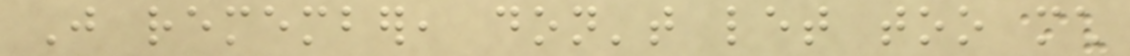Just remember, don't let too much
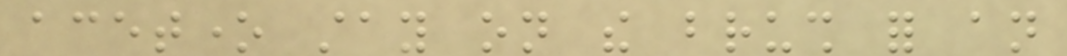acetone stay on the brush for an
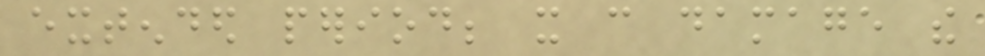extended period; it can damage the
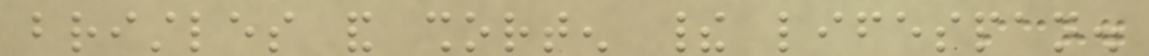bristles and shorten their lifespan.
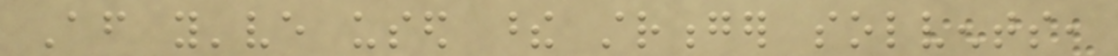After you've used these stronger solvents,
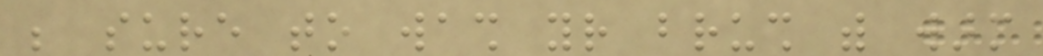be sure to wash your brush with warm
